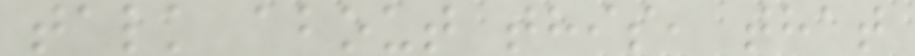talk about this, that
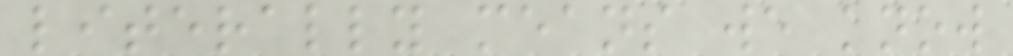literally means we know
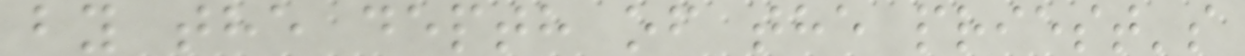by the depth of the priest's
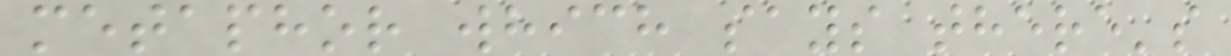metaphor which says there's
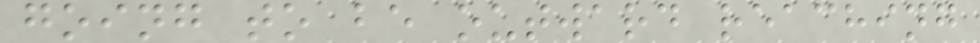going to be outward reaching
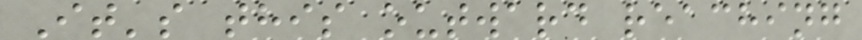It's this outward reaching
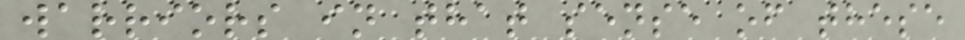warriors in that sense of these
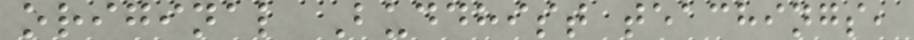original Buddhist teachings,
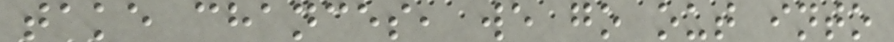take chances, we go out into
